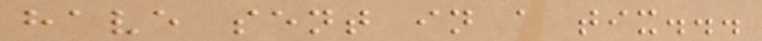have sent in a tix...
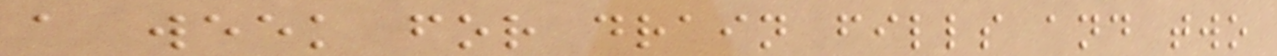a week for drain fills and two
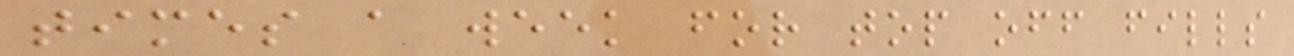times a week for top off fills
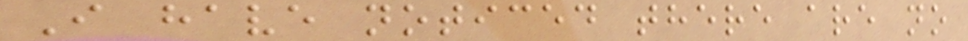I have noticed there are no
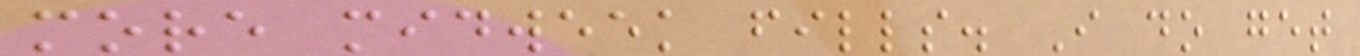more midweek fills. I do get
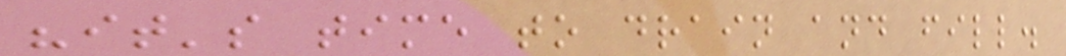"it's time to drain and fill.
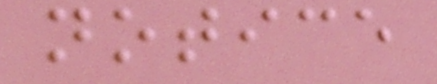notice
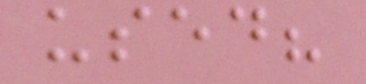used?
